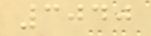3040
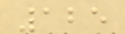125
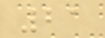21
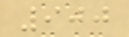900
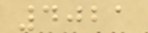4021
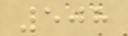508
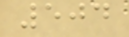504
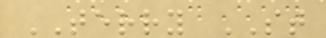TERRY ST
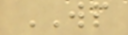WP
